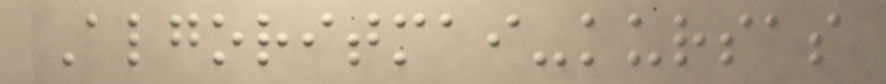Algoritmai-kursas
